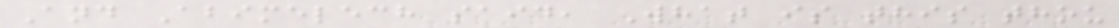And Abimelech said, What is this thou
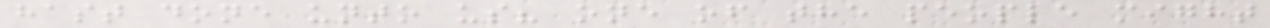hast done unto us? one of the people might
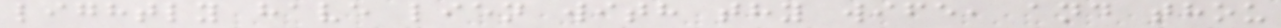lightly have lien with thy wife, and thou
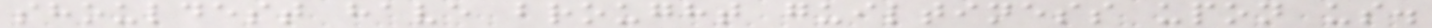shouldest have brought guiltiness upon us.
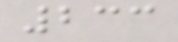233
